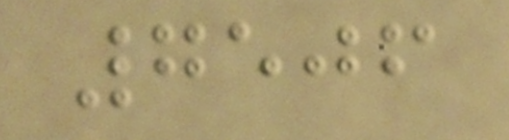7506
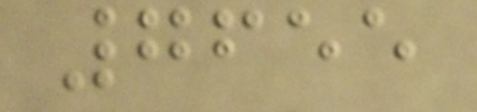7655
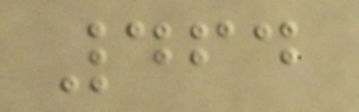464
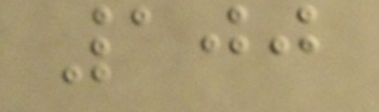100
